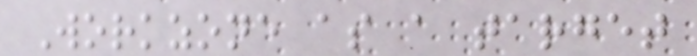Workzone as a target
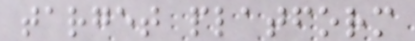target platform
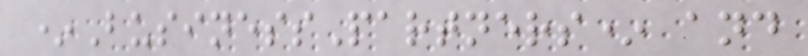*BusinessPartners* and
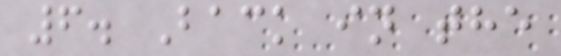6. Back in the
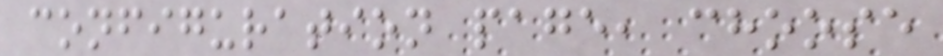configuration page, choose
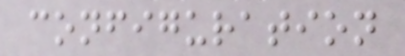configuration
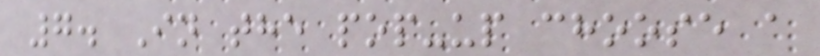7. In the pop-up choose a
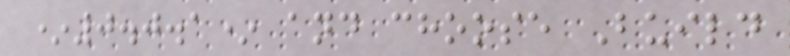*0.0.1* and choose Build
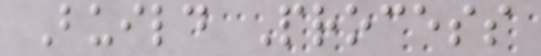Build Process
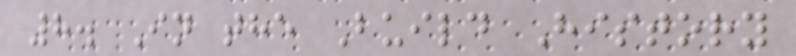8. In the Build History
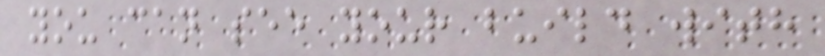you can see your build with
